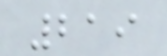219
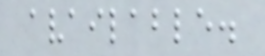available.
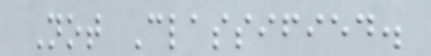Not Classified.
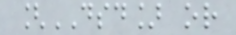[DSD] or
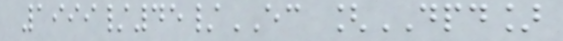1999/45/EC [DPD]
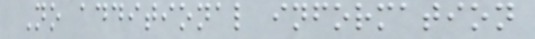No additional information
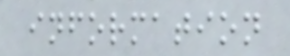information
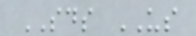SDS US
